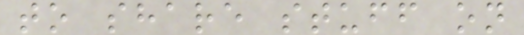to share stuff on
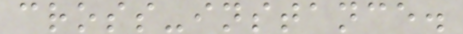cross-instance.
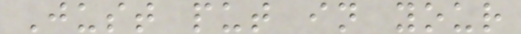Just put in your
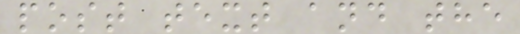post text and the
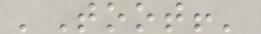'Toot!'
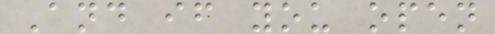And if you open
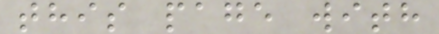this page with
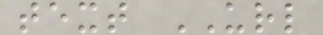text URL
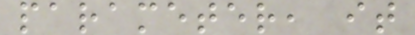parameter, it
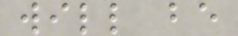will be
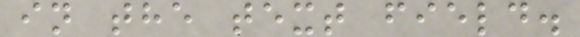in the text field.
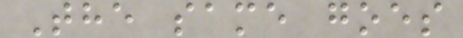The same goes
